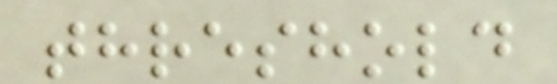threshold
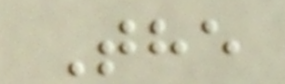The
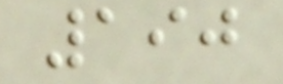190
